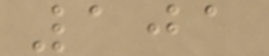101
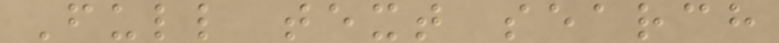Full text search
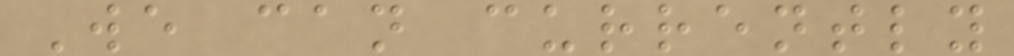We can currently
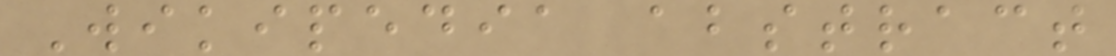Wikipedia abstract
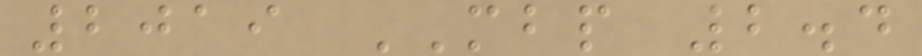2019 MBP 2.4
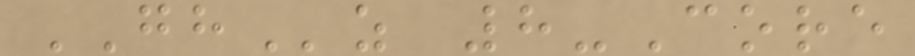GHz 8-Core
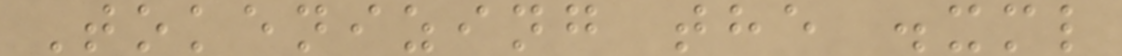Tokenizing the .xml
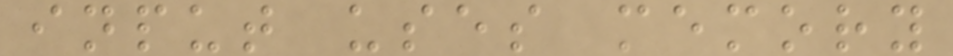input uses memory
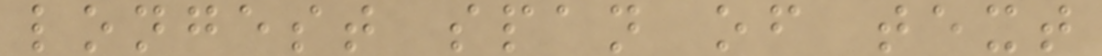longest span of text
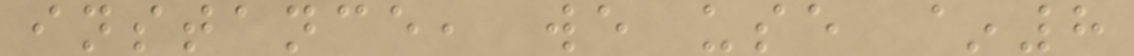instance, we use ~8
